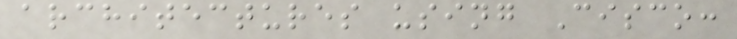architectures using Cisco:
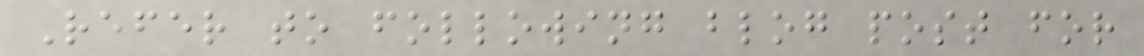Refer to following blog post for
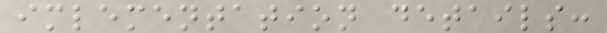imlementation details:
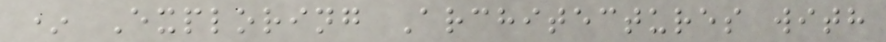* Exploring Architectures with
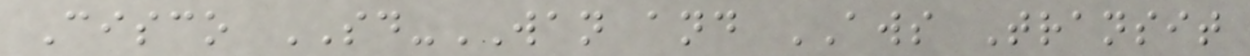Cisco SD-WAN and AWS Transit
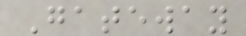Gateway
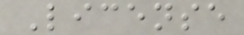License
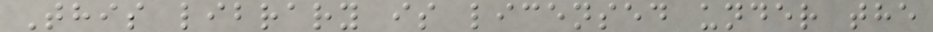This library is licensed under the
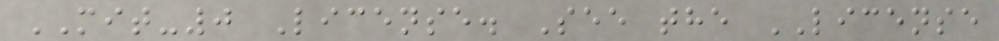MIT-0 License. See the LICENSE
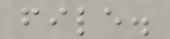file.
